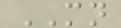MN
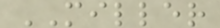MILLER
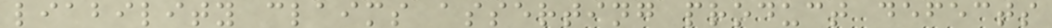liability claims asserting product defects
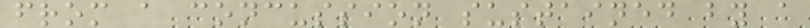from a concussion sustained by a
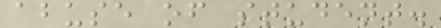abuse of student.
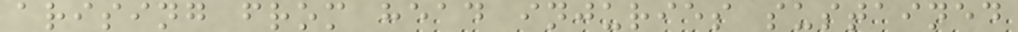arising from head injuries sustained
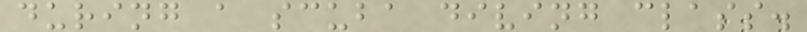during a scuba diving class.
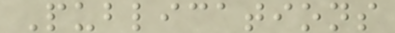Publications
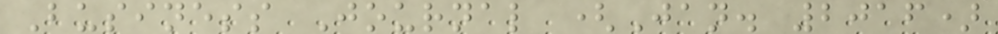Business Journal (Jan. 2016)
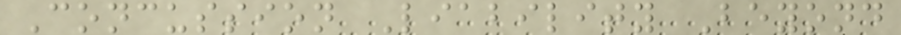Concussion Liability Beyond
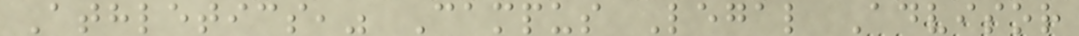Athletics," Campus Legal Advisor
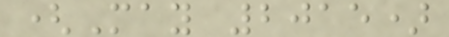(May 2015)
